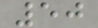50
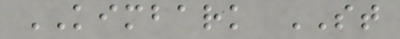KIMBARK ST
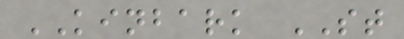KINBARK ST
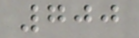700
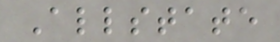Allstate
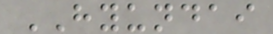HYUNDAI
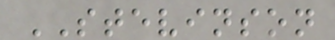STEVINSON
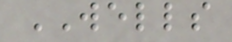WELLS
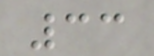33
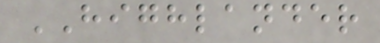HIGHLANDER
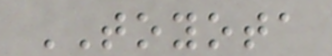TOYOTA
